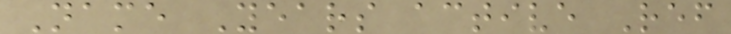Name Years active Ref
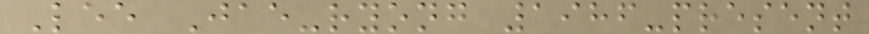Lee Jae-ryong 1986-present
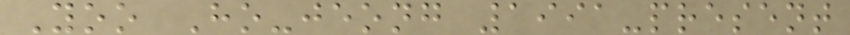Yoo Ho-jeong 1991-present
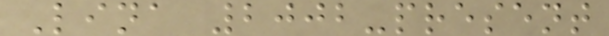Lina 2002-present
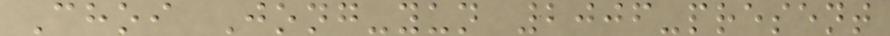Choi Jong-yun 2006-present
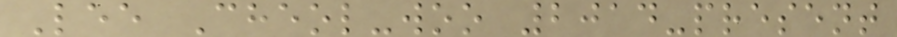Lee Cheol-woo 2014-present
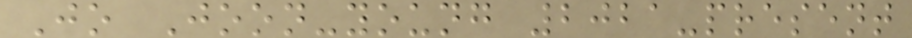Jo Joon-young 2021-present
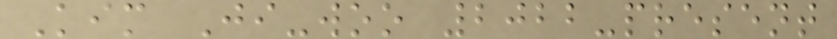Kim Ji-woo 2022-present
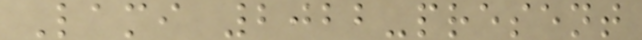Lami 2022-present
